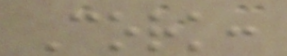Cork:
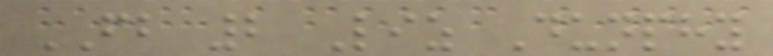FB 2 Liz Dunphy
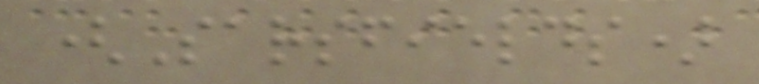(Sarsfields)
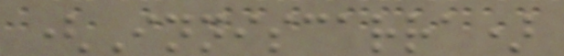(Inniscarra)
